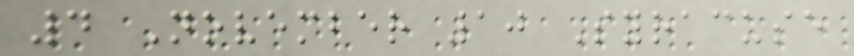4 November 10 Syracuse
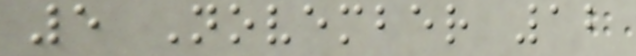5 November 12
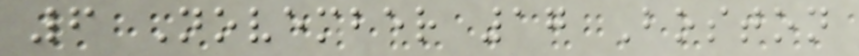6 November 17 Boston
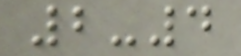2-4
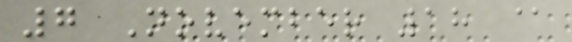7 November 18 @
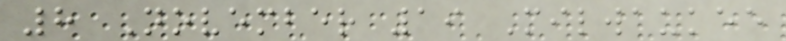8 November 19 Milwaukee
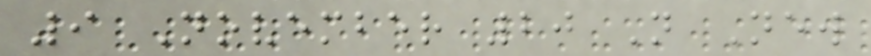9 November 20 N New
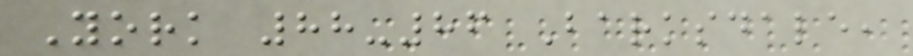York 88-86 Barksdale,
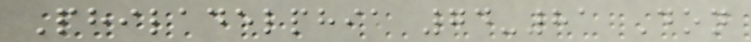Philadelphia 74-81 Don
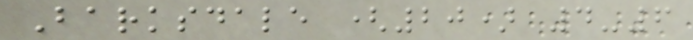Barksdale (20) 4-6
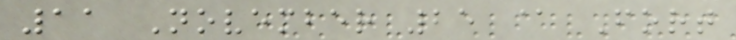11 November 25 @ Fort
